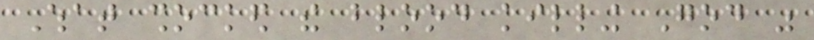What shocked the blood killing God was
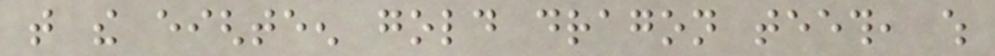that the eighteen gold dragon teeth, which
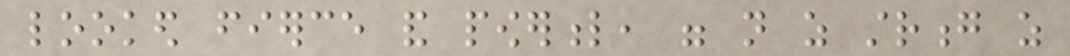looked fierce and powerful, were not as strong as
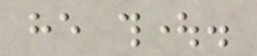he thought.
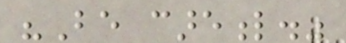"Be careful."
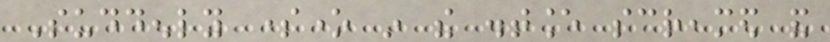Suddenly someone in the distance screamed and
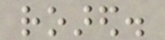roared.
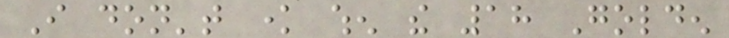I don't know when the 18 Golden
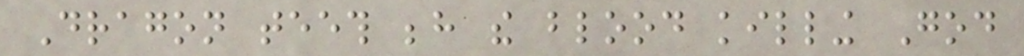Dragon teeth behind the blood killing God
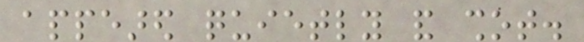appeared quietly and shot.
